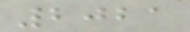2021
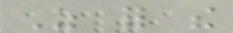As for the
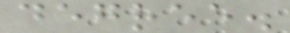degree.
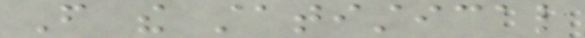From the statistical
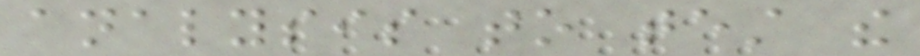analysis to test the
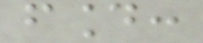found:
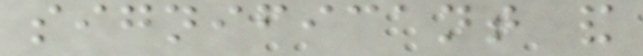significant and
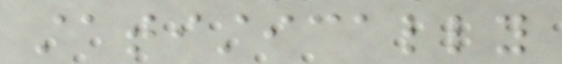statistically
